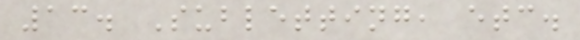13. Subletting, etc.
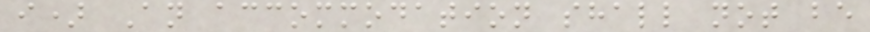i) An accommodation shall not be
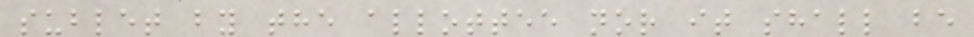sublet by the allottee nor it shall be
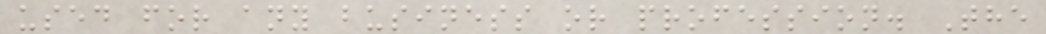used for any business or profession. The
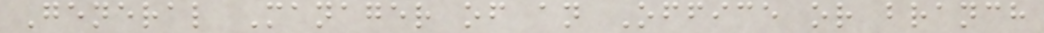General Manager of an Office or branch
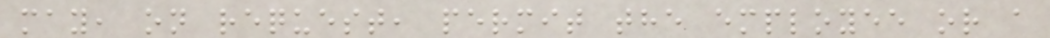may, on request, permit the employee or a
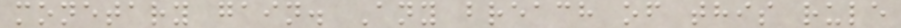monetary gain. Any breach of this rule
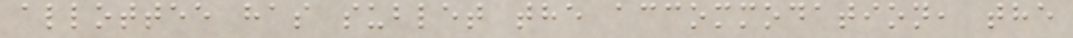allottee has sublet the accommodation, the
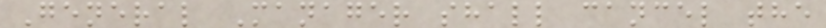General Manager shall cancel the
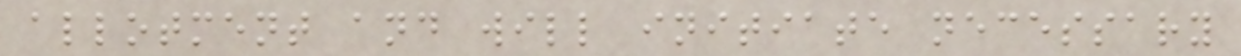allotment and will initiate necessary
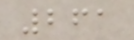261
